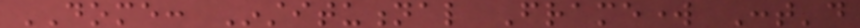DOME: Institutional Framework Cont'd
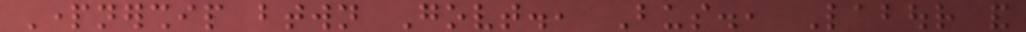Partnership btwn Govt., Bus., Labour and
